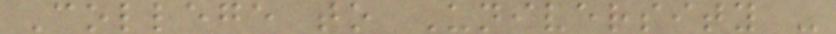College to University -
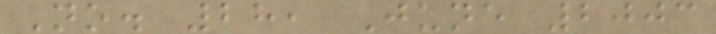No. 28, June 2003
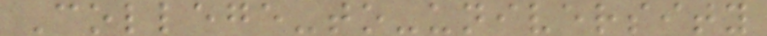College-to-university
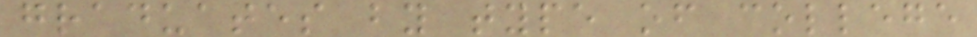graduates by type of college
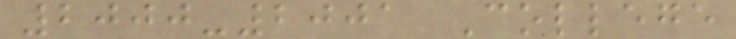2000-2001 College
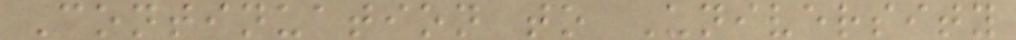Continuation to University
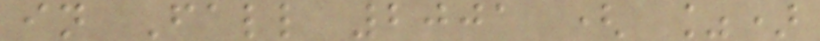in Fall 2001 ( %)
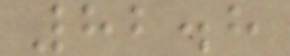82.8
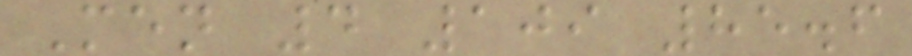Men 4 109 85.6
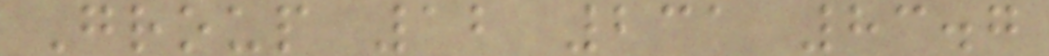Group 12 231 83.7
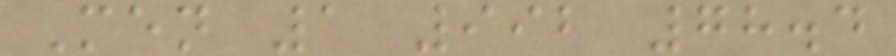Men 1 992 78.4
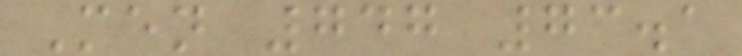Men 747 73.1
